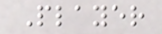Player
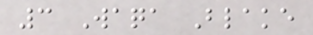3 Waqa Blake
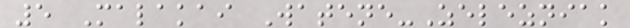5 Malakai Watene-Zelezniak
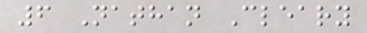6 Nathan Cleary
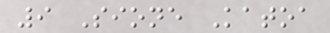9 Sione Katoa
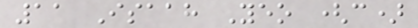11 Isaah Yeo (c)
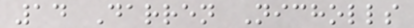14 Darren Nicholls
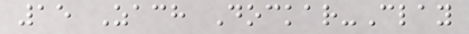15 Zach Dockar-Clay
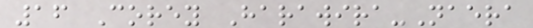16 Corey Harawira-Naera
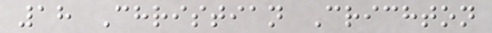18 Christian Crichton
